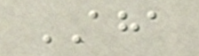AHA
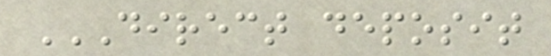DIRECT DEPOSIT
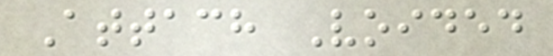Attach Voided
